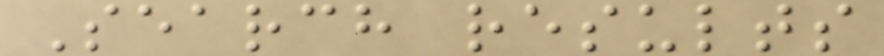Search results
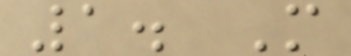1. M
